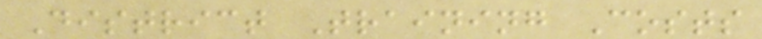District Training Costs
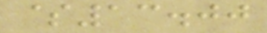$13.00
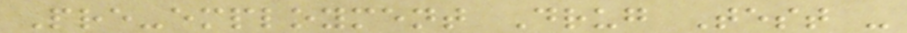Pre-employment Drug Test -
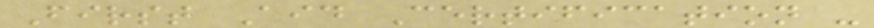First Aid Certification -
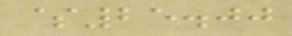$25.00
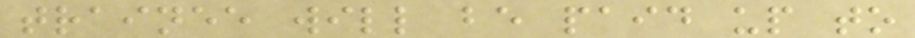trainee will be paid up to
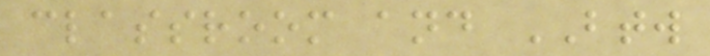classroom and BTW
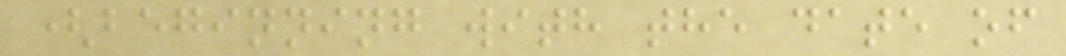(beginning with the date of
